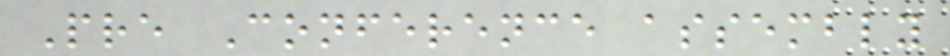Pre Conference assembly
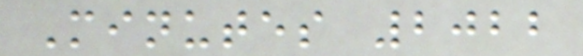Minutes 2022
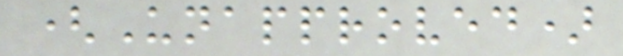(Unapproved)
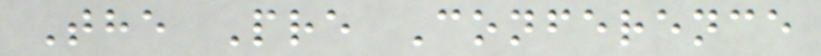The Pre Conference
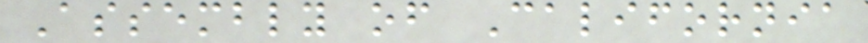Assembly of California
